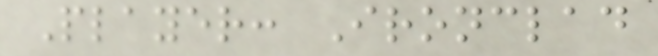Player: Ironclad
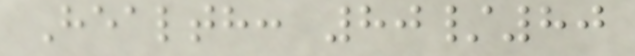Health: 80/80
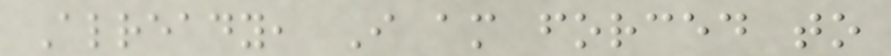Already, I am forced to
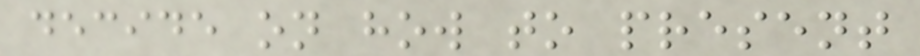decide on how to present
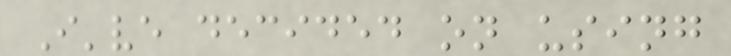I've decided on using
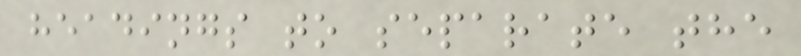headings to separate the
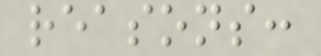reasons:
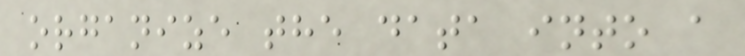organize the data into a
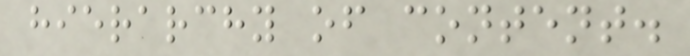hierarchy of content.
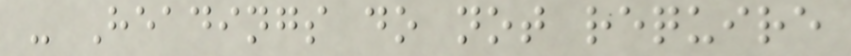- Headings do not require
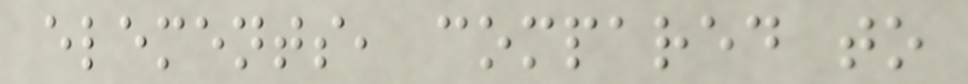elements, compared to
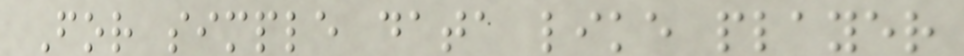For simple data like player
